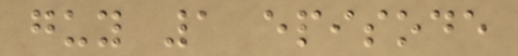guy 1 episode
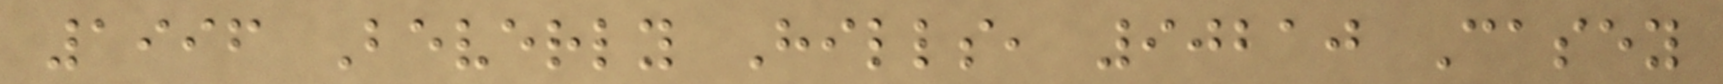1996 Beverly Hills, 90210 Casey
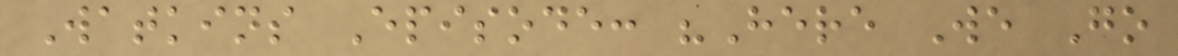Watkins Episode: "Here We Go
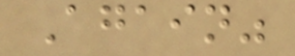Again"
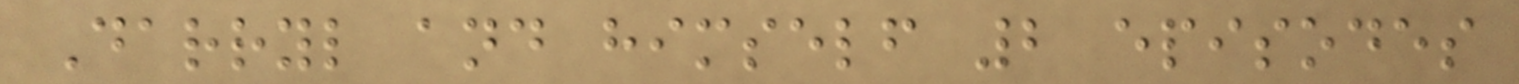Darryl and himself 2 episodes
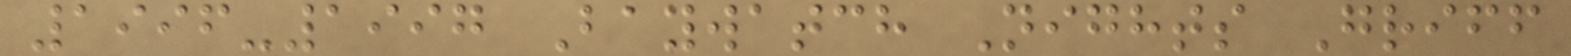1996-1997 Baywatch Nights Griff
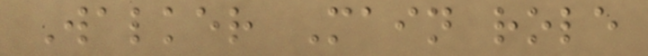Walker Main role
